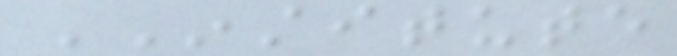INSTITUTE
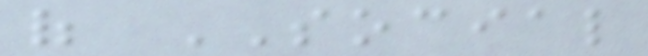of SOCIAL
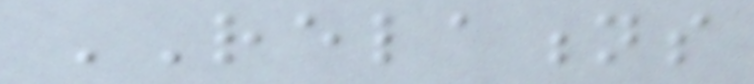RELATIONS
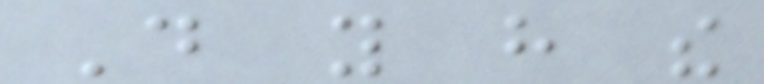Do you have the
